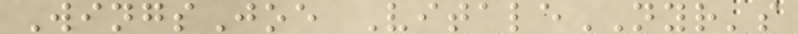WingsJoe VitaleNYR's
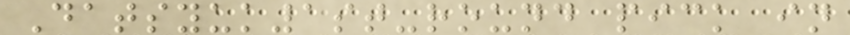Datsyuk1st-round pick in
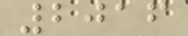2016
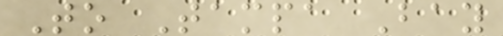To Tampa Bay
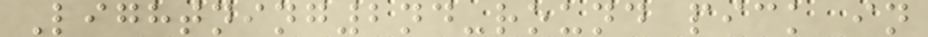Lightning2nd-round pick in
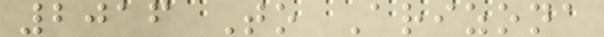2016 To Arizona
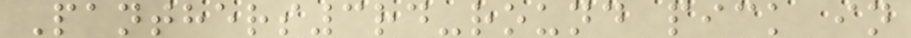Panthers3rd-round pick in
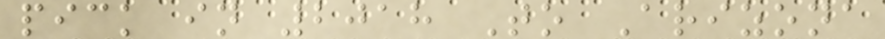pick in 2018 To Arizona
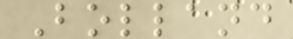Bolland
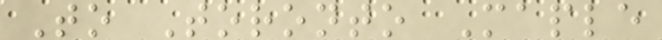To Toronto Maple
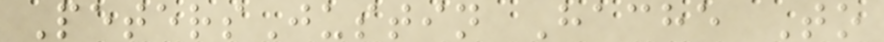PetersJustin Hache To
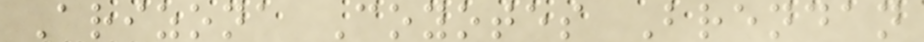Arizona Coyotes Brendan
